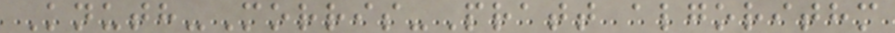Knuth-Morris-Pratt algorithm
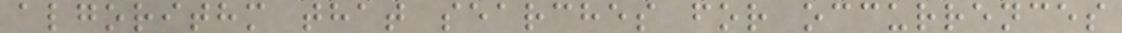algorithm that searches for occurrences
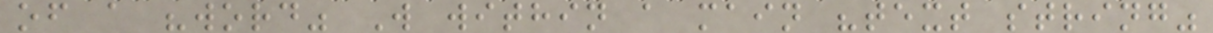of a "word" W within a main "text string"
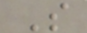S
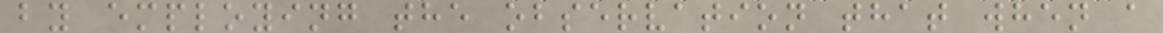by employing the observation that when a
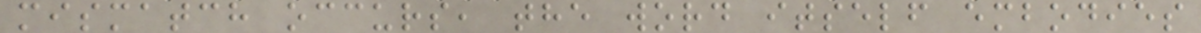mismatch occurs, the word itself embodies
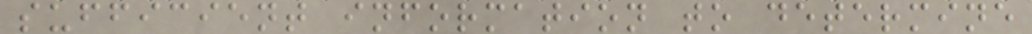sufficient information to determine
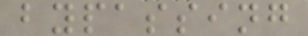bypassing
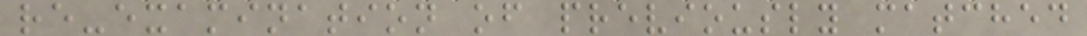re-examination of previously matched
